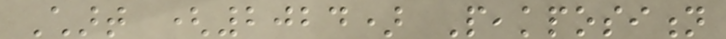Chart (2024) Peakposition
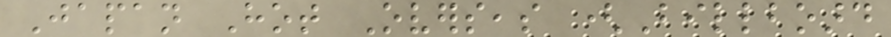Japan Hot Overseas (Billboard
